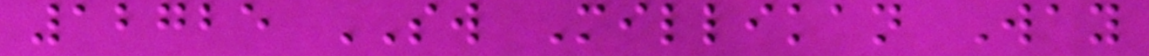12725 SW Millikan Way
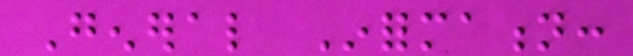General Information:
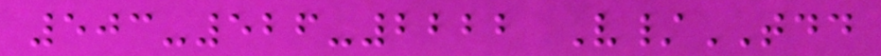503-526-2222 V/TDD
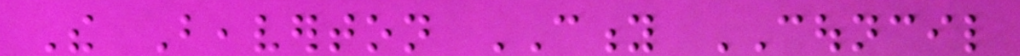The Beaverton CITY COUNCIL
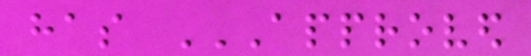has APPROVED
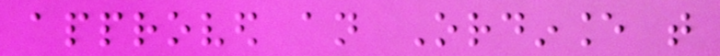approved an Ordinance that
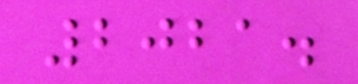2021.
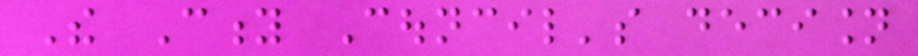The City Council's decision
